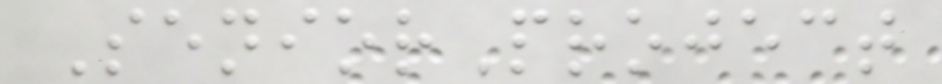SeniorProject
